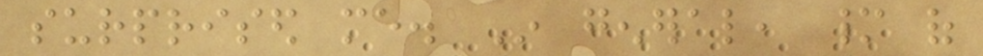surprised me. In general, many of
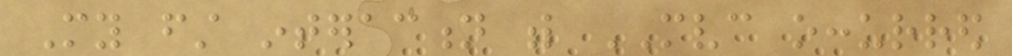My first interaction with MVC occurred
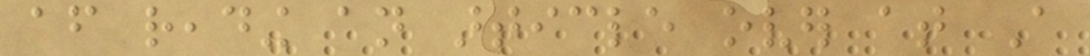after reading an article over at A
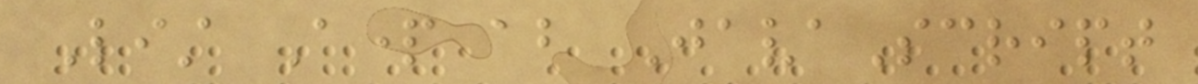List Apart about JavaScript
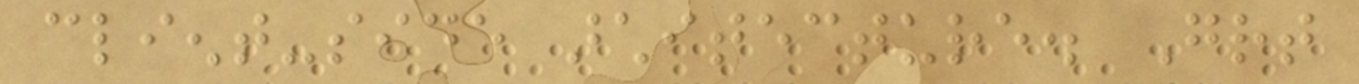client-side architecture. Great
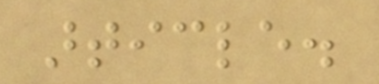article.
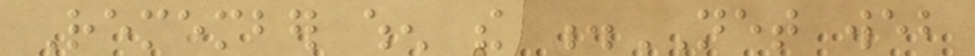Remember when the .NET web
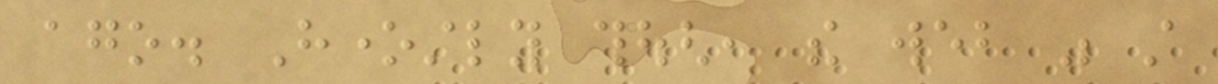ago. Honestly though, the web was still
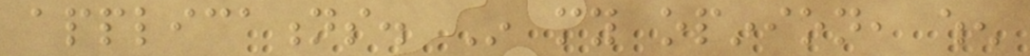applications. In my opinion, when
